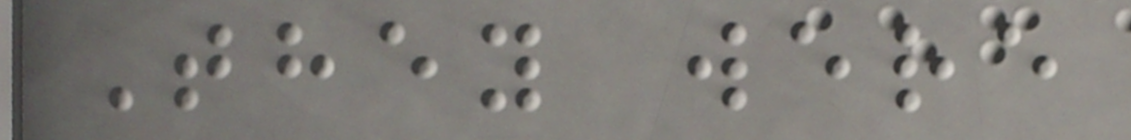They were
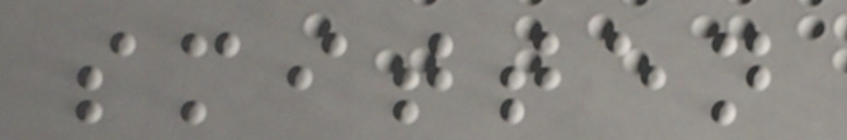smitten
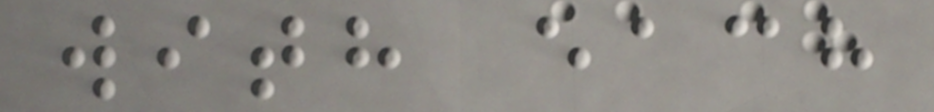with each
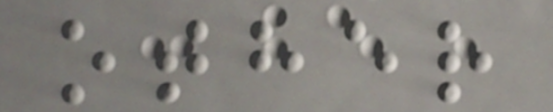other
